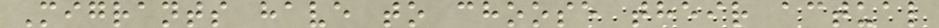Migrants have to choose their actual
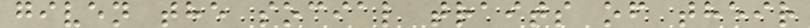given the social traits of their
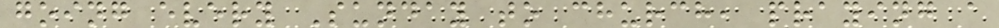going every Sunday to church, praying a
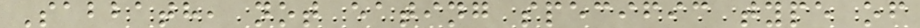Sabbath, not eating specific type of
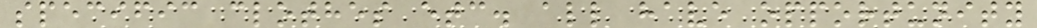specific clothes etc. all have opportunity
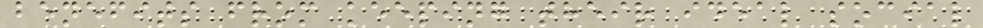benefits from keeping their ideal social
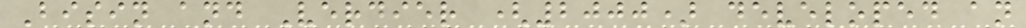Bisin and Verdier (2000) developed an
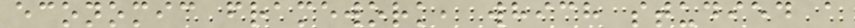economic framework, which studied a
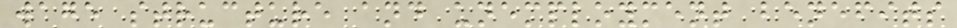wage structure and unemployment benefits
